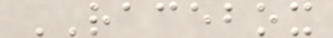RACEBOX
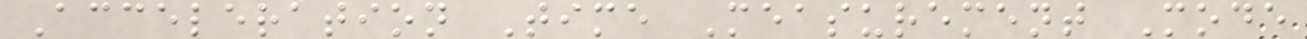Acceleration Time Measurement Mode
